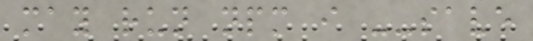may run npm i --save
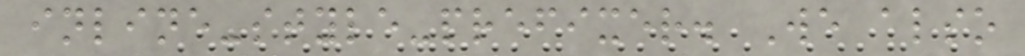inline-style-prefixer. We also
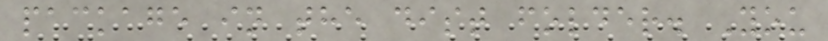package in the dist folder. You
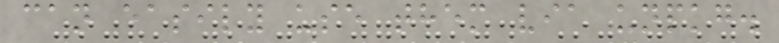can easily use them via unpkg.
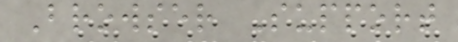Browser Support
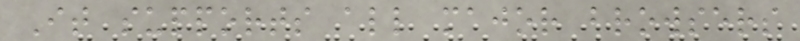It supports all major browsers
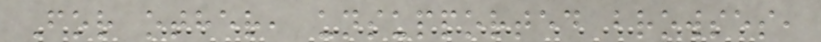For other, unsupported browses,
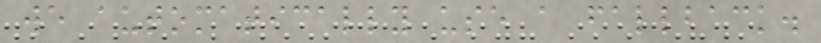we automatically use a fallback.
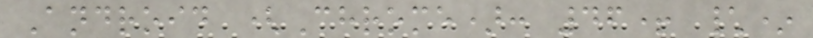Android (Chrome): 46+ \*
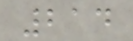214
